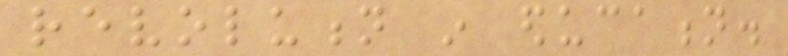revolution in education.
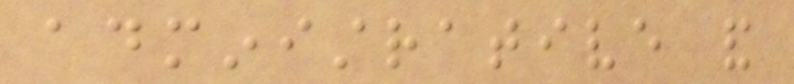administrative and
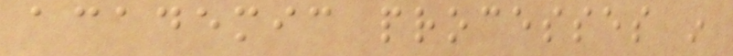academic processes in
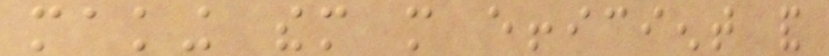making them more efficient and
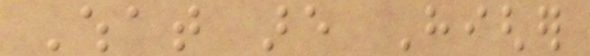What are Higher
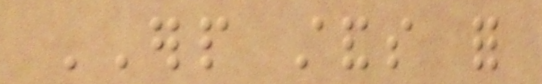ERP stands for
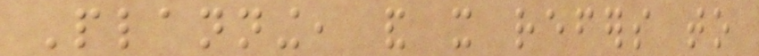Planning, and it refers to
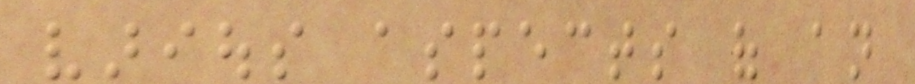various aspects of an
